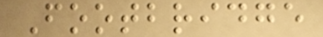Footbridge
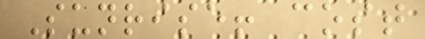Sunrise! cost
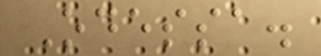Odessa.
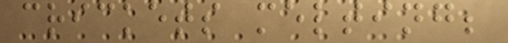crickets melting;
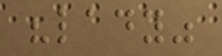"lady"
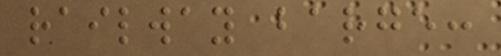railway barge:
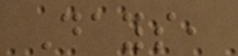Days,
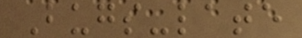Bugs-late
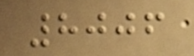8006
